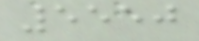5550
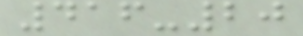416-20
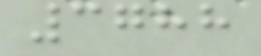3788
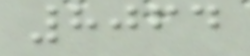8064
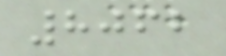8062
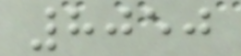8050
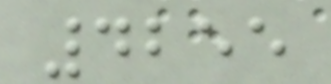4255
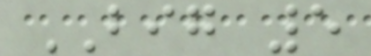BIG 5
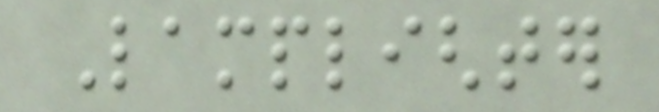Lamplighter
